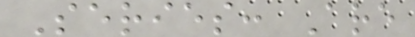Series: Are
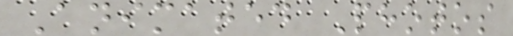Animated Photos
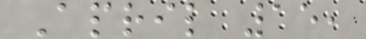April 15,
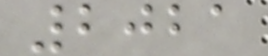2021
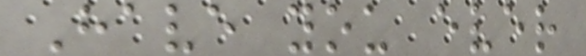Have you ever
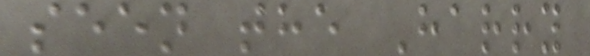seen the Harry
